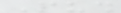Push
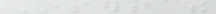Insert the
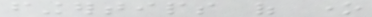fingertips of one
